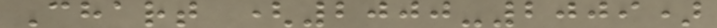Chart (2000-2009)
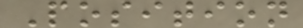Position
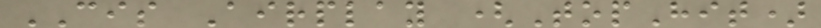CIS Airplay (TopHit)
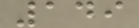149
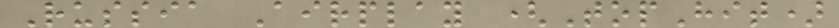Russia Airplay (TopHit)
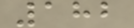182
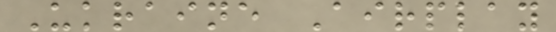Ukraine Airplay
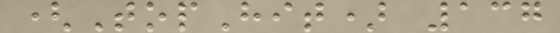(TopHit) 137
